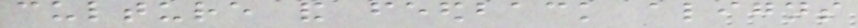culture and feedback aligns
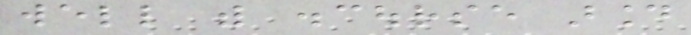well with discourse around
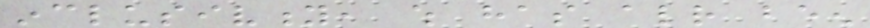inclusivity, which has already been
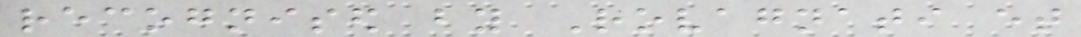recognised by Rovagnati et
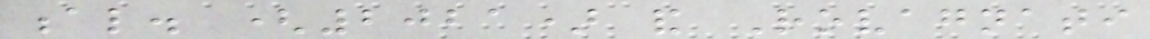al. (2021) and Rovagnati
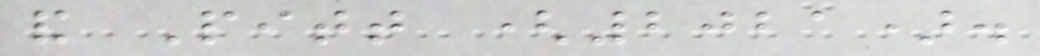and Pitt (2021).
